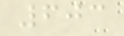603
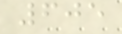605
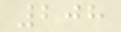208
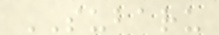SUBARU
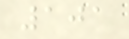101
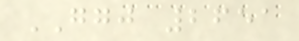GGJ 2651
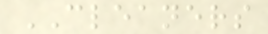CLEANERS
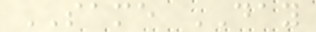SAME DAY
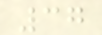37
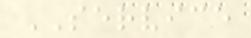SERVICE
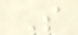S
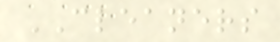CLEANERS
